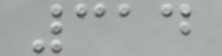314
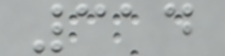314
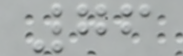76
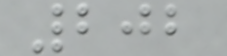202
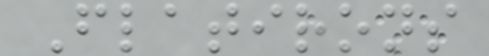Flatirons
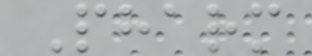Pharm
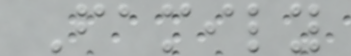Family
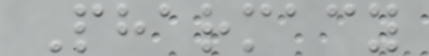Pharmacy
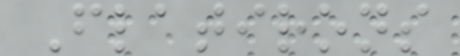Flatirons
